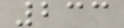233
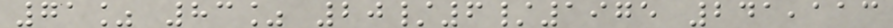71% 83% 20/6/1975 241,113
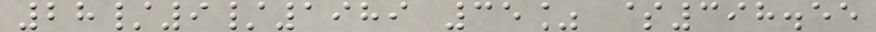28/9/1989 35% $398.55
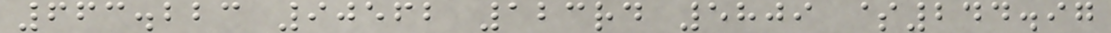663.223 90562 123rd 5809 $244.97
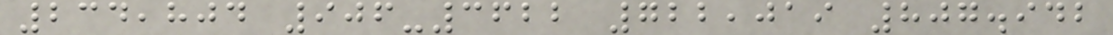234,804 906-3622 722,019 807.942
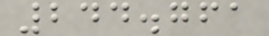244.761
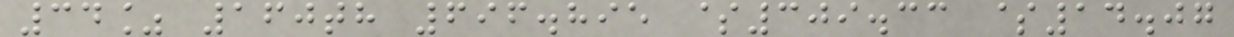34% 160th 696.895 $309.33 $14.07
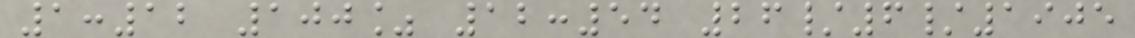1:12 100% 12:54 26/6/1905
